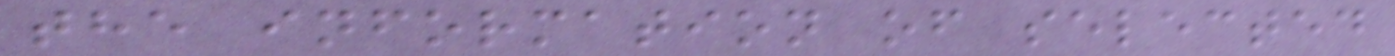the information of selected
